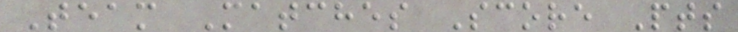Team Matches Score Pts
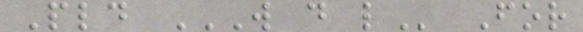Pld W D L For
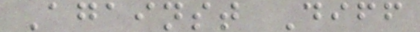Against Diff
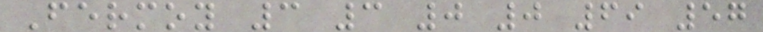Fermoy 3 3 0 0 69 57
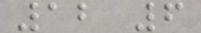12 6
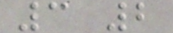3 2
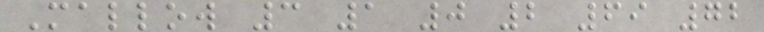Mallow 3 1 0 2 69 72
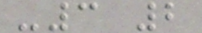-3 2
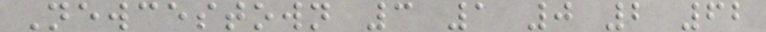Newcestown 3 1 0 2 62
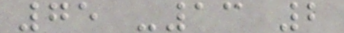75 -13 2
